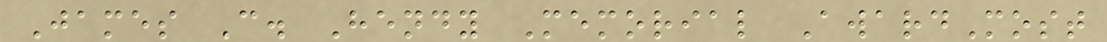James C. Hendy Memorial AwardMost
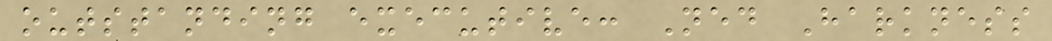outstanding executive: Ned Harkness
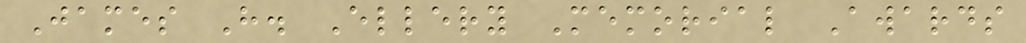James H. Ellery Memorial Awards
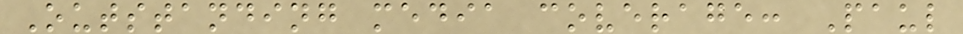Outstanding media coverage: Paul
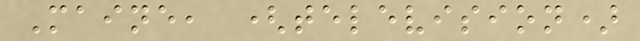Maine, (television)
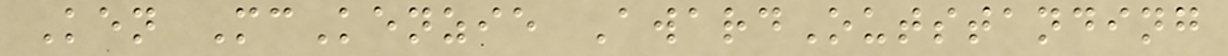Ken McKenzie AwardOutstanding
